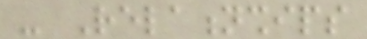- Relationships
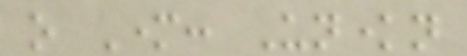o Mother: Unknown
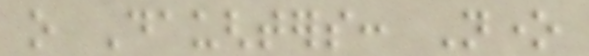o Daughters: None
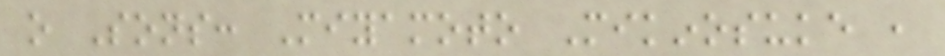o Sons: Miyamoto Mikinosuke ,
